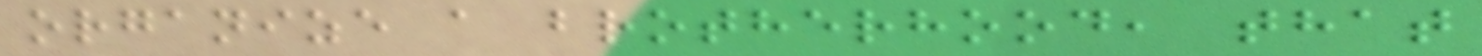organize a brotherhood, that
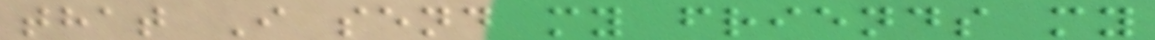that I send my friends my
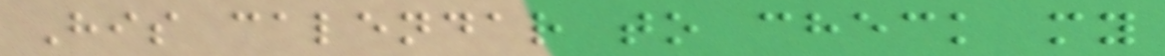His calendar to check my
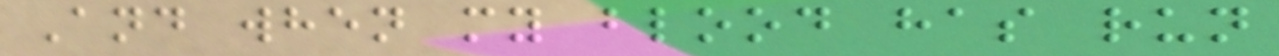And when my blood has run
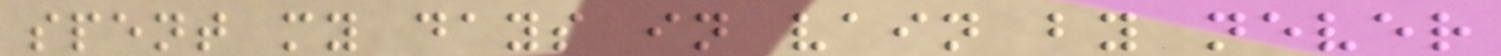spent my days in vain by never
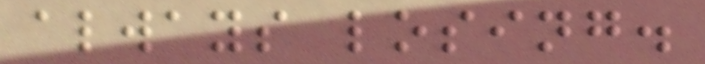always losing.
